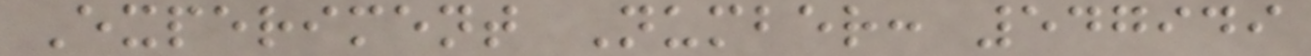Experiment Number: 547949
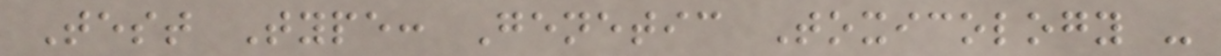Test Type: Genetic Toxicology -
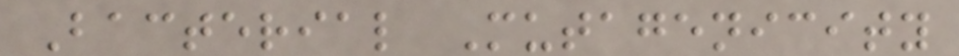Bacterial Mutagenicity
